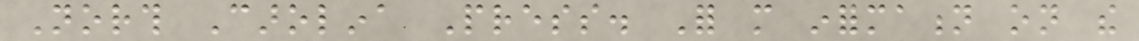North Carolina Press. For more information on the
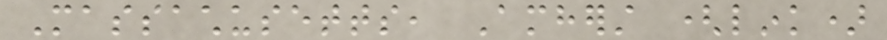Massachusetts, Amherst (link)
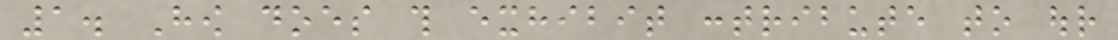1. How does this exhibit contribute to our
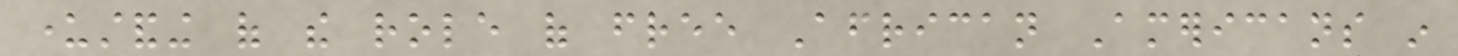understanding of the role of free African Americans in
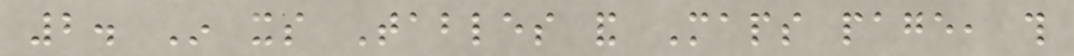2. In its Tables and Maps page, this
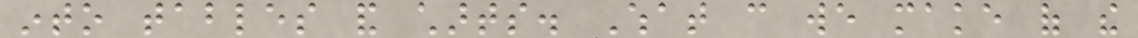into tables and charts. What can we make of the
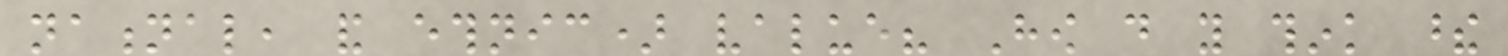national, and ethnic) value? How do you think these
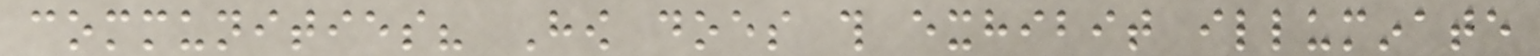communities? How does this exhibit illuminate
